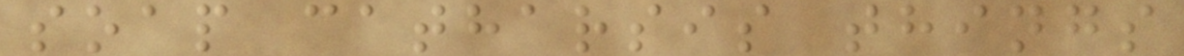soap catharsis things
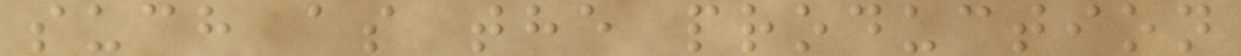such as the production
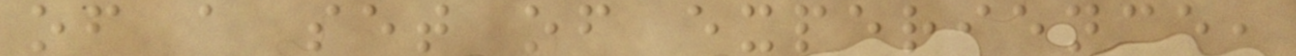of a set of experience,
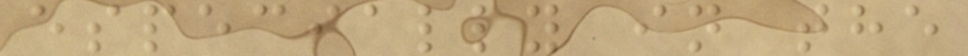especially in the
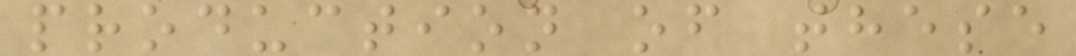production of these
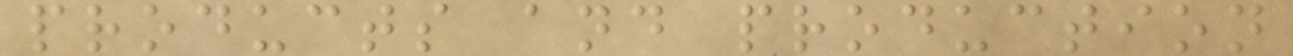products and production
